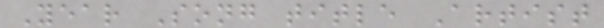Year Song title Artist
